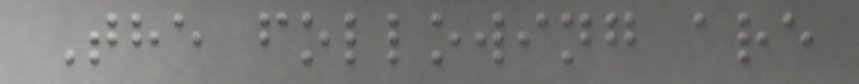The following are
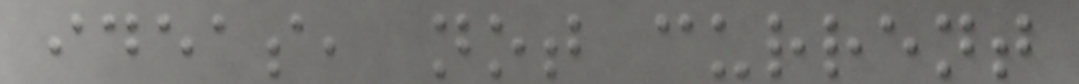ideas, not current
